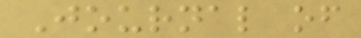Journal of
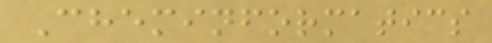Cheminformatics
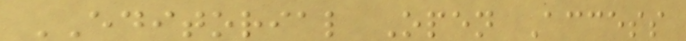EDITORIAL Open Access
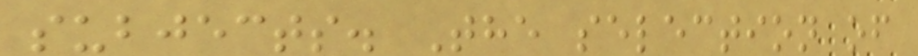subjects. The selection of
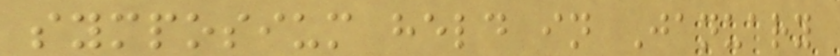symposium held in January
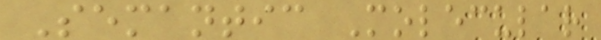Semantic Molecular
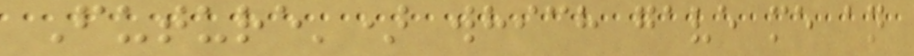Future') which gave me an
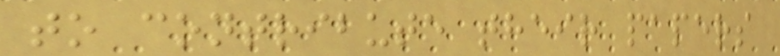to contribute their papers
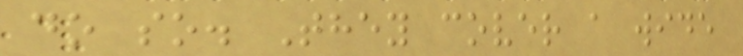do so. They cover a wide
